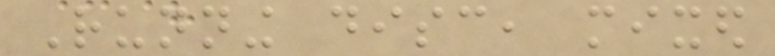Running disc, mixed
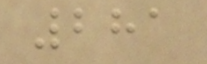281
